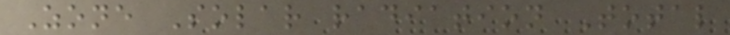Zone Solar radiation Total
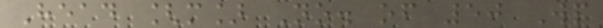Head [m] No. of 50 Wp
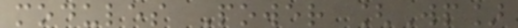modules Power [Wp]
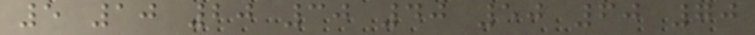5 10 20 30 40 50 60 70
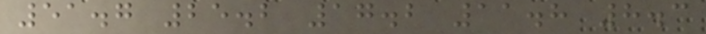51.7 25.2 17.2 11.8 8.3
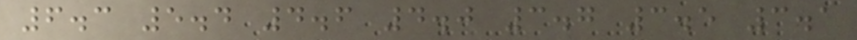6.3 5.4 4.6 4.0 3.7 3.5 3.1
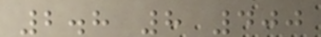2.8 8 400
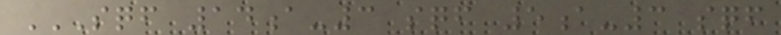SQF 14A-3 SQF 5A-3 SQF
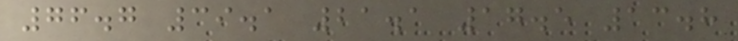76.7 39.1 21.1 17.5 13.8
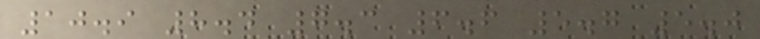10.9 8.4 7.3 6.6 5.7 5.0
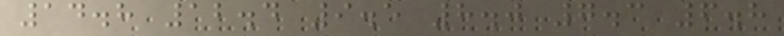14.8 12.4 9.5 8.0 7.3 6.8
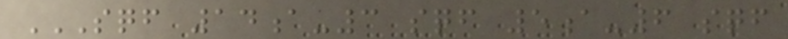SQF 14A-3 SQF 5A-6 SQF
